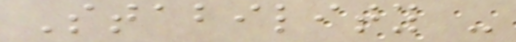Stability -
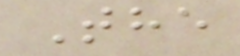The
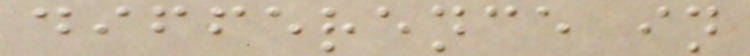difference in
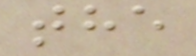the
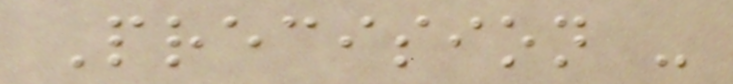Precision -
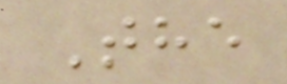The
